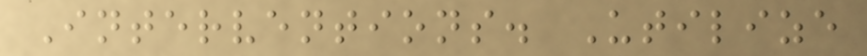Interventions. Utilize
